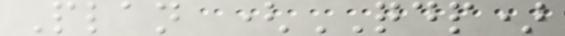Plan (QDP)
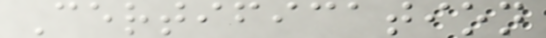Certification
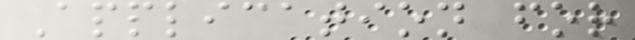Application for
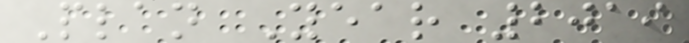Plan Year 2019
